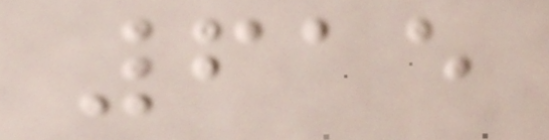615
